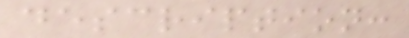description:
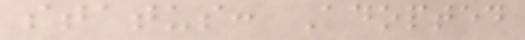status: Adopted
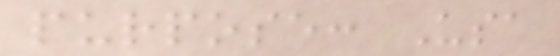purpose: Usa
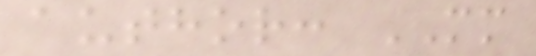author: MM
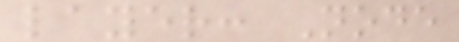layer: Node
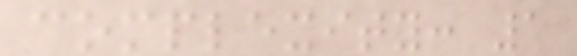complexity: 1
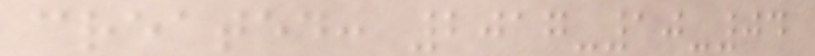created: 2017-10-04
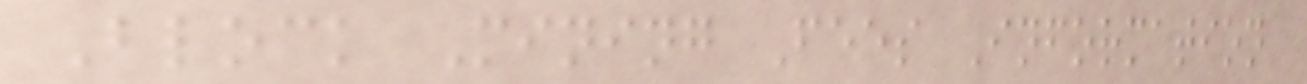Block Mining Fees Information
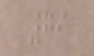79
